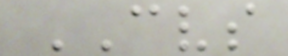CVS
